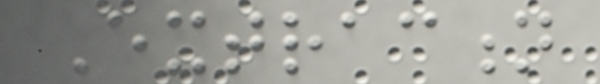Extraction
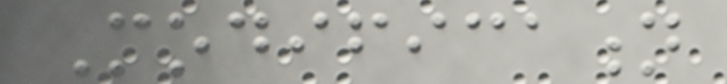Modification
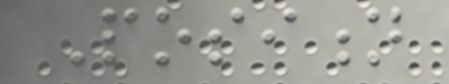Position
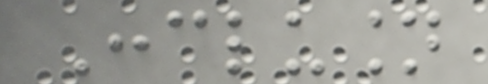Conclusion
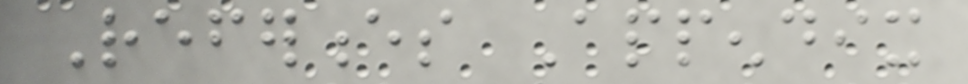References Appendix
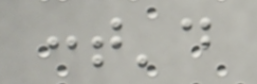cont'd
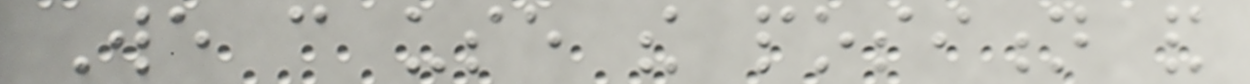We can use the position and
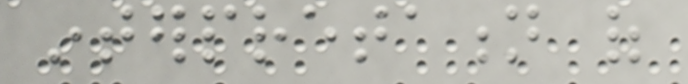interpretation of
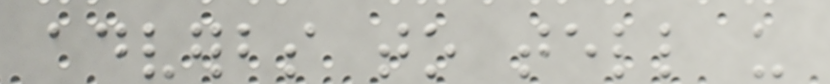adverbs to tell us
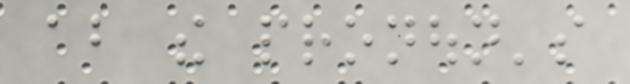about the pronoun's
